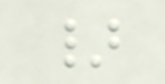}
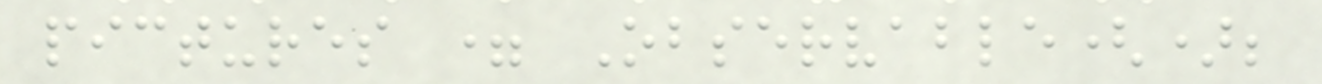pictures = Observable();
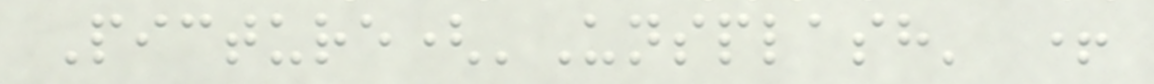Picture('Unsplash' +
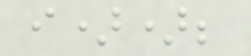i));
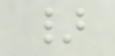}
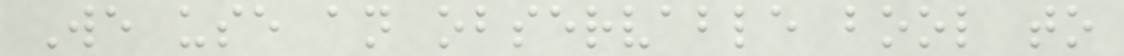We use an observable bool to
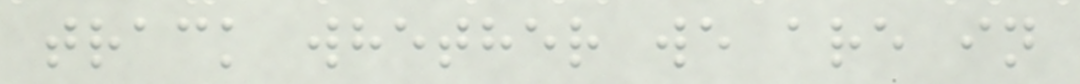track whether we are in
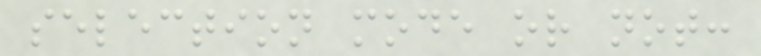selection mode or not:
